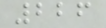226
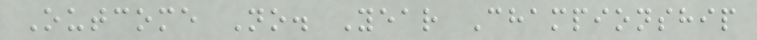Outcome No. Year Championship
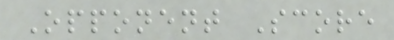Opponent Score
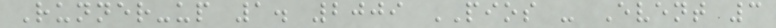Runner-up 1. 2009 PIOS - Event 3
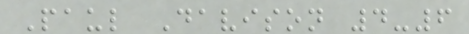Paul Davison 4-6
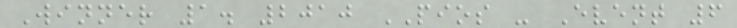Winner 1. 2010 PIOS - Event 6
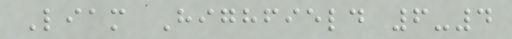Liam Highfield 6-4
